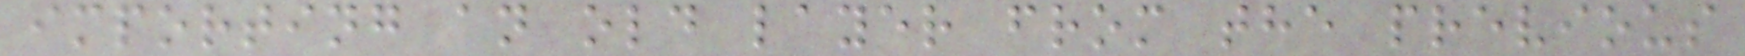importing an old layer from the previous
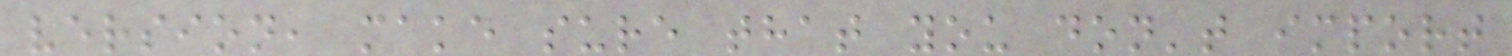version, make sure that you don't import
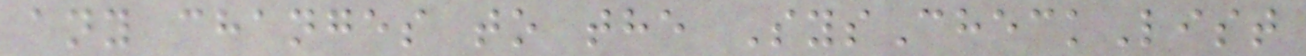any changes to the SysCheckList
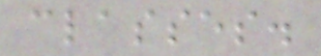classes.
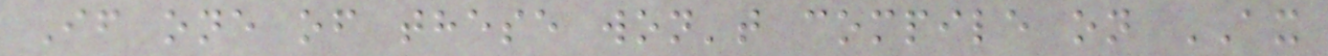If one of these won't compile on AX
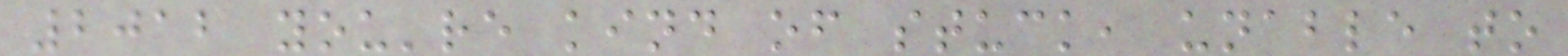2012 you're kind of stuck, unable to
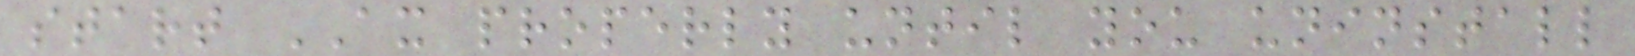start AX properly until you uninstall
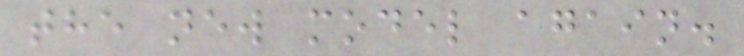the new model again.
